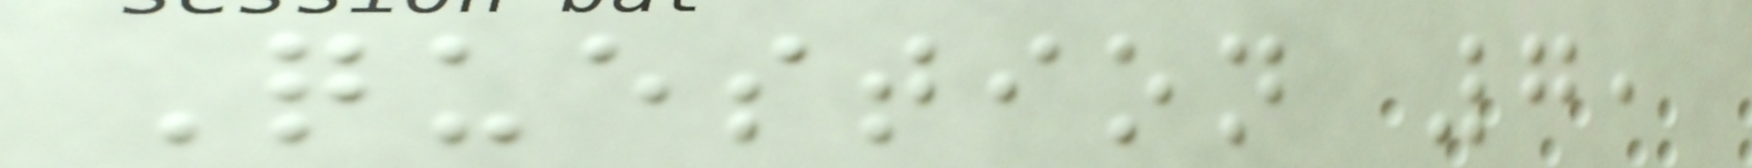Question 7,
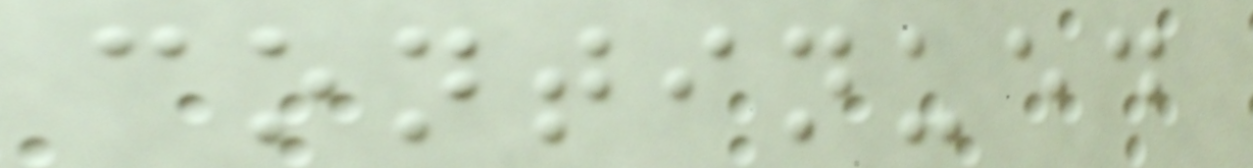continued
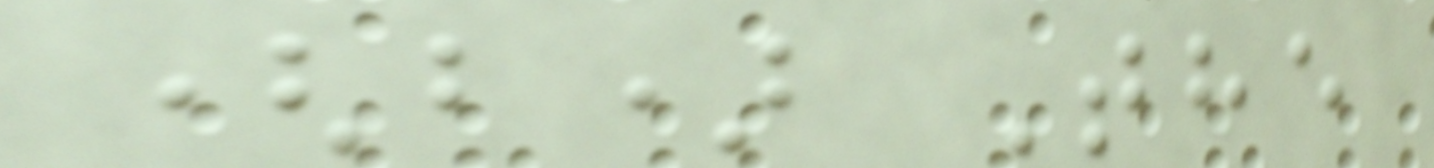(b) The
